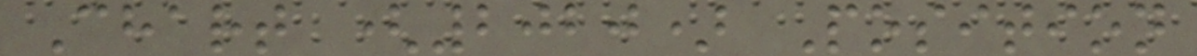Chart (2020) Position
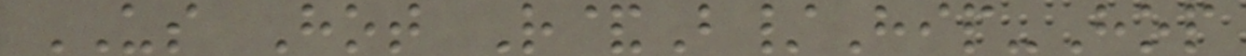US Hot R&B/Hip-Hop
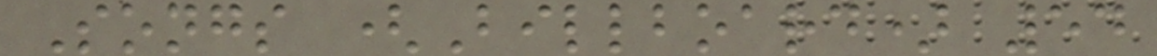Songs (Billboard) 54
